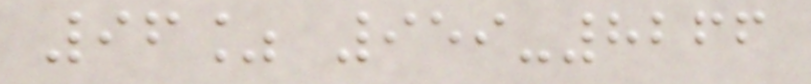96% 959-8266
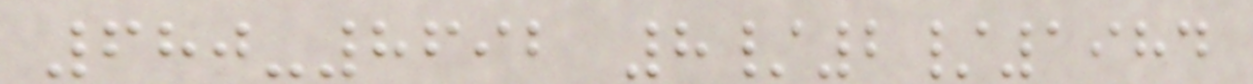680-8692 8/2/1984
